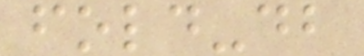fold-db
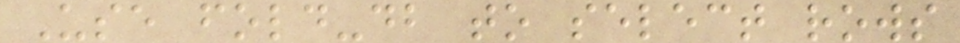Use fold-db to select rows
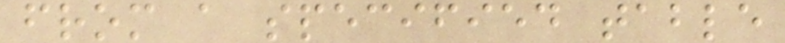from a specified table
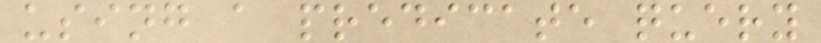using a predicate query
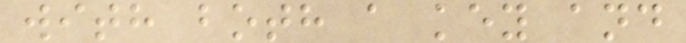with both a key and
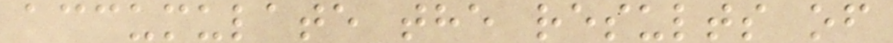accumulate the results of
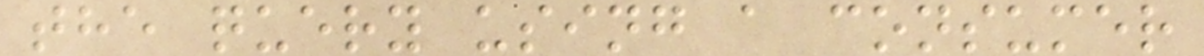the query using a consumer
